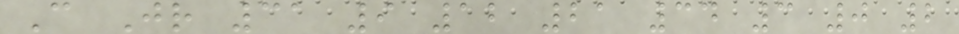C Jr 31 9 12 21 34 3 0 2
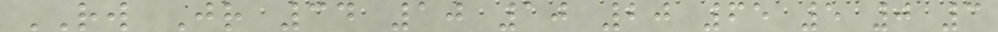RW Jr 34 10 10 20 65 5 0 3
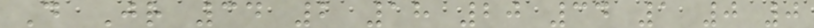D Jr 34 2 18 20 34 1 0 0
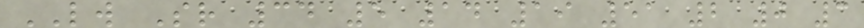LW Sr 34 5 14 19 51 2 0 3
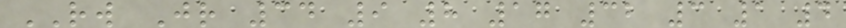RW Jr 34 9 8 17 32 3 1 4
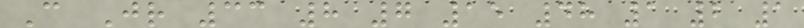C Jr 33 8 7 15 48 1 2 1
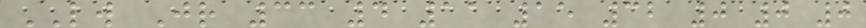LW Jr 33 4 11 15 32 0 0 0
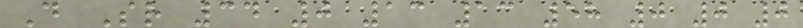D Sr 34 0 13 13 58 0 0 0
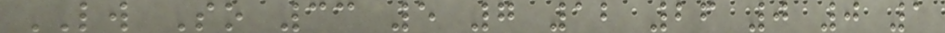LW So 33 5 7 12 26 0 0 1
